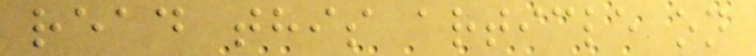read this article on
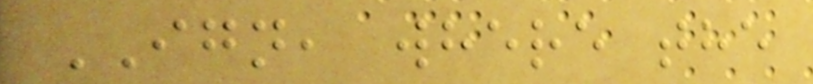IGN, where the
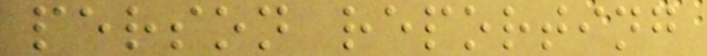person reporting
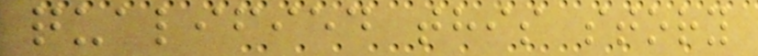qualified this story
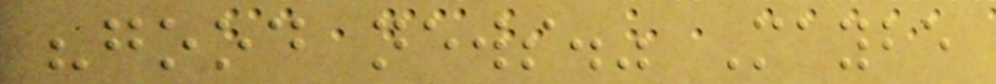"good news." Maybe
